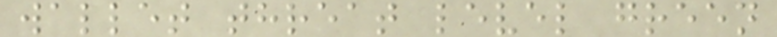wallet threat level green
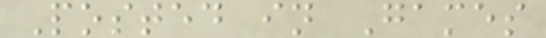Posted in Games
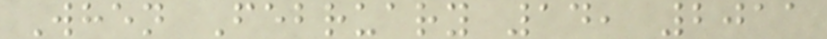When February 14, 2011
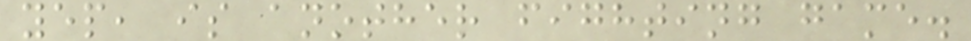yep, is another fighting game.
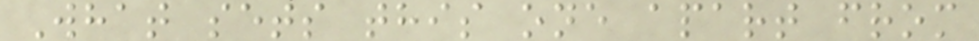What sets this one apart from
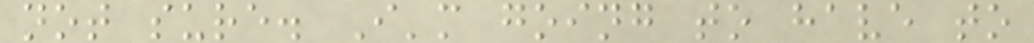not sure. I'm going to have to
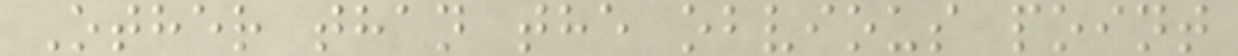Other than the obvious point
